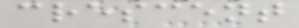crescent
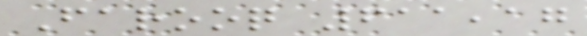Farooq 611,17
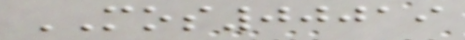MOS00019
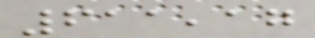611,17
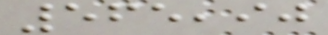565,90
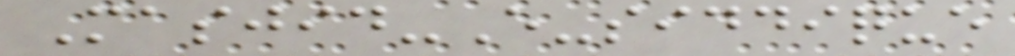Masjid-E-siddique
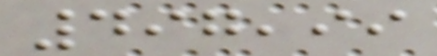497,99
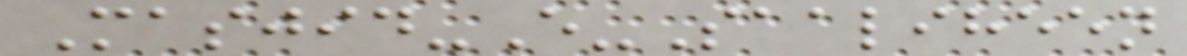Masjid-E-Saaliheen
